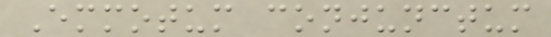Emmotum conjunctum
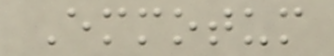Emmotum
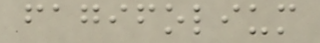fagifolium
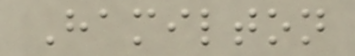Hamilton
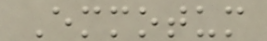Emmotum
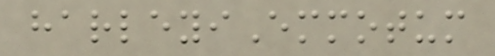harleyiEmmotum
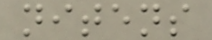nitens
